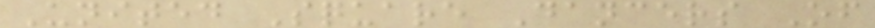United Square Dancers Of
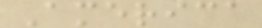America
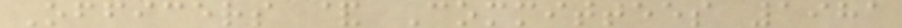Officers & Committees 1981
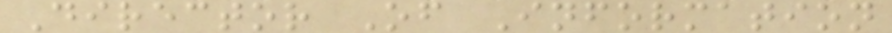Director Of Information
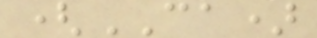(CA)
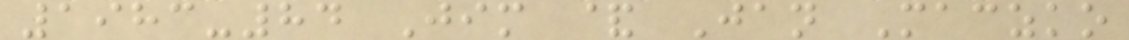1983-84 Jim & Jan Maczko
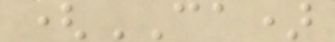(CA)
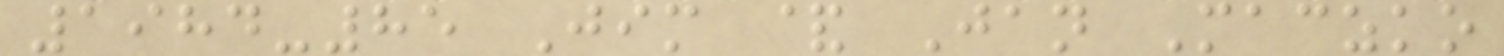1984-85 Jim & Jan Maczko
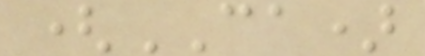(CA)
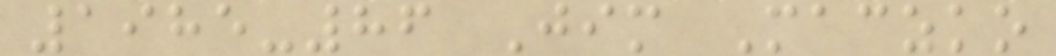1985-86 Jim Maczko
